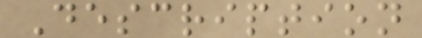Description
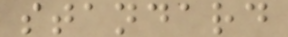standard
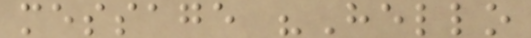message "Hello
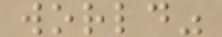world"
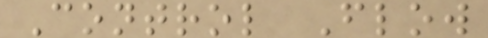Control Flow
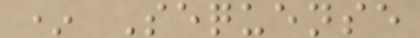* Sequense
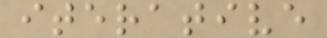iterative
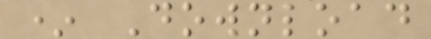* Download
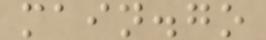main.go
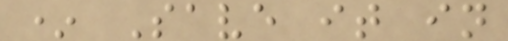* Save it in
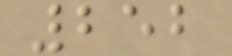252
